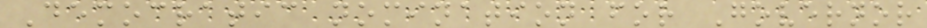Democratic nomination for Governor
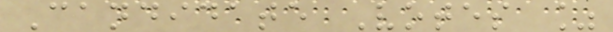Candidate Votes %
